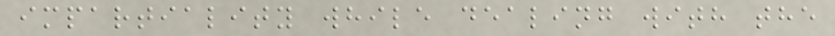impartiality while dealing with the
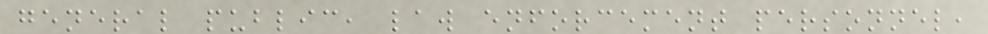general public, law enforcement personnel,
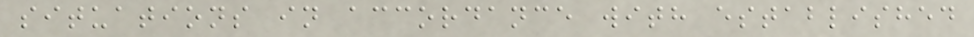situations in accordance with established
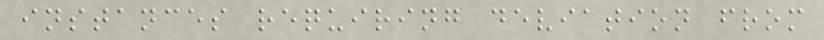instances requiring deviation from
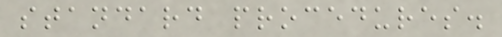standard procedures.
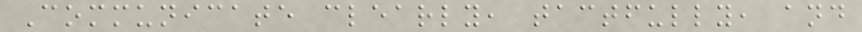Communicate clearly, tactfully, and
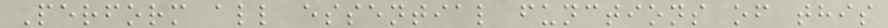Perform all essential functions of this
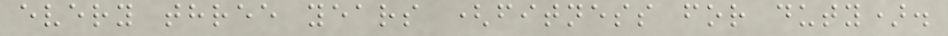every three years (fitness for duty).
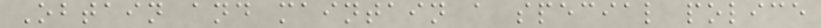Obtain and maintain a special police
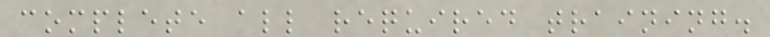complete all required training.
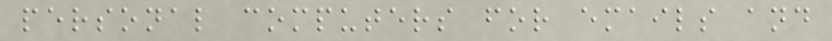personal computers for emails and
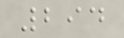294
